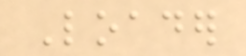Loader
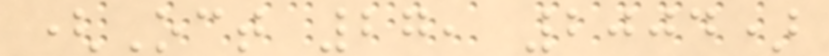(Oct 27, 2004)
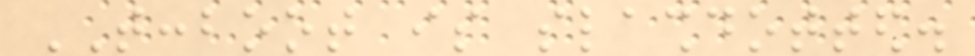TCCBOOT is slashdotted.
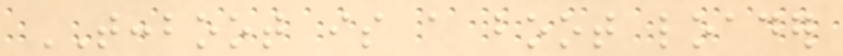TCCBOOT is a boot loader
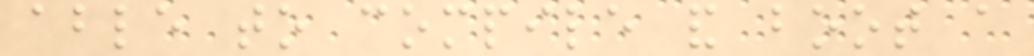able to compile and boot a
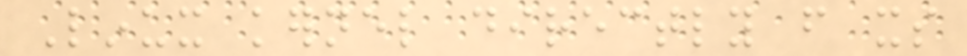Linux kernel directly from its
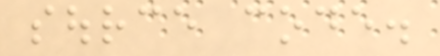source code.
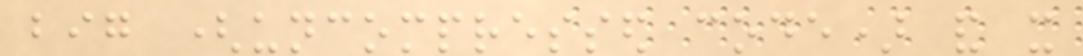big (uncompressed code) and it
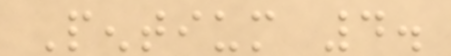Pentium 4.
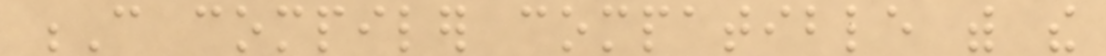C compiler compatible with the
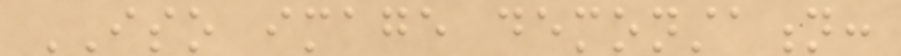ISO image demonstation:
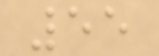55
